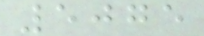5075
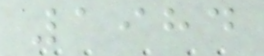1984
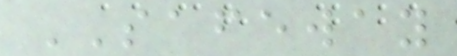SAFEWAY
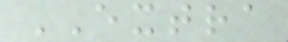EXTRA
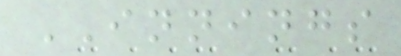INNINGS
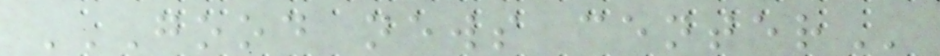GOOD NEWS CENTER
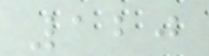120
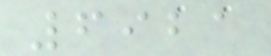6921
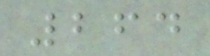264
